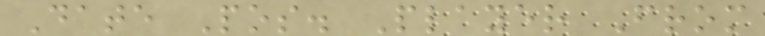Date Pos. Player From
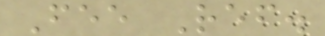Fee Ref.
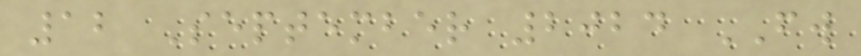12 September 2024 FW
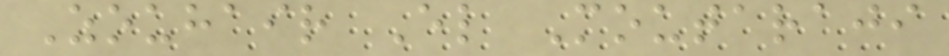Zouhair El Moutaraji
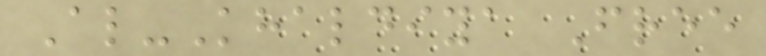Al-Khaldiya Free
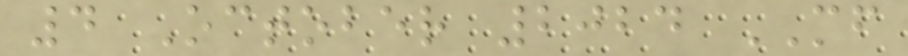4 October 2024 MF
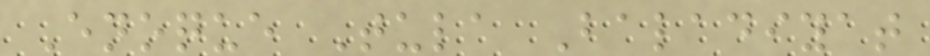Enoque Tula Baladiyat
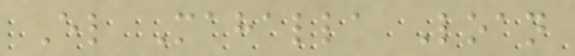El Mahalla Loan
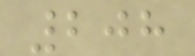208
